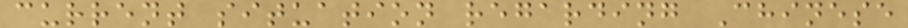current situation regarding Chinese
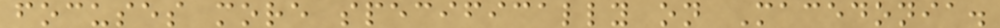focuses more specifically on Macedonia.
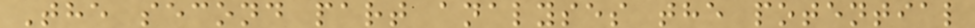The second part analyses the potential
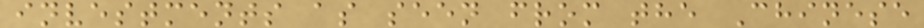investments as seen from the Chinese
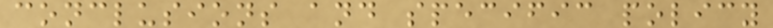conclusions and specific policy
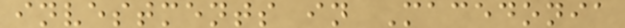investments in Macedonia
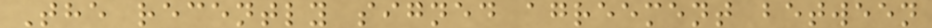The recently signed agreement between
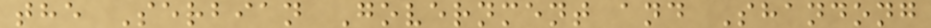the Serbian Government and Shandong
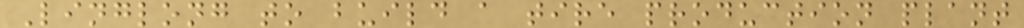Linglong to build a tire production plant
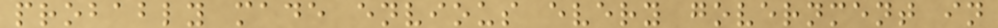probably made envious every government in
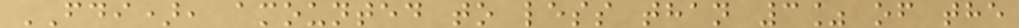FDI), amounted to less than 3% of the
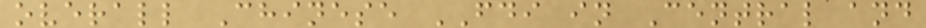overall Chinese FDI in Central and
